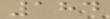184
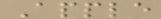Apple
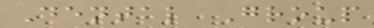Dental Group
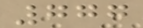777
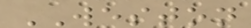WESTON
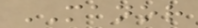MANOR
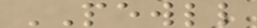PEWLL
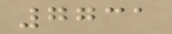7731
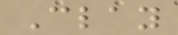Clay
